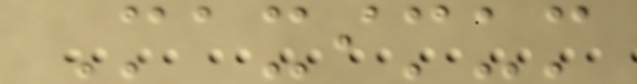Maximum
